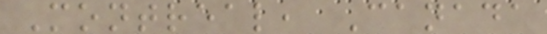Montreal, Canada
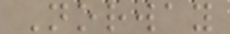Norway
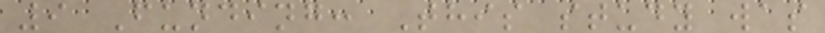9 Funding: This study was
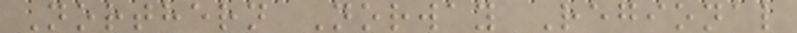Northern Norway Regional
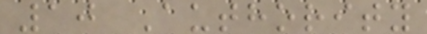10 Authority
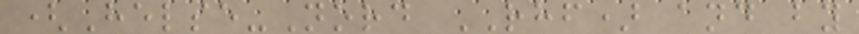(Helse-Nord RHF) and by
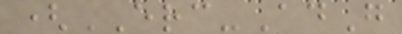(ERC-AdG
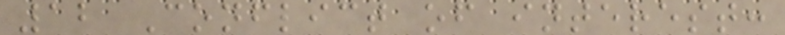12 Conflict of interest:
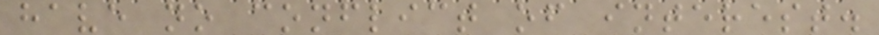have no conflict of interest.
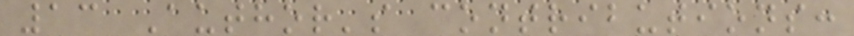13 Author's contributions:
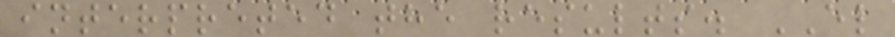interpreted the results. EL
